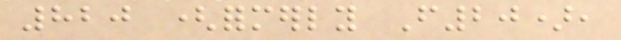820 (formerly F20),
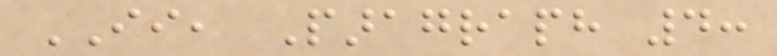II, Paragraph 4:
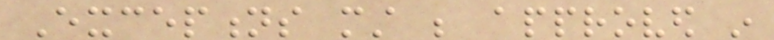Exceptions must be approved in
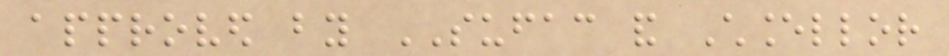approved by SUFAC and Chancellor
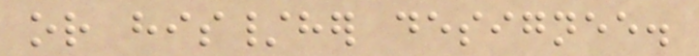or his/her designee.
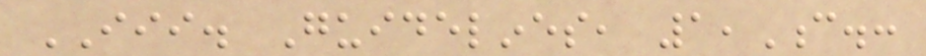III. Guidelines, 1,C.:
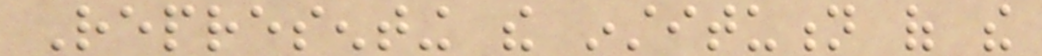Representing the institution of the
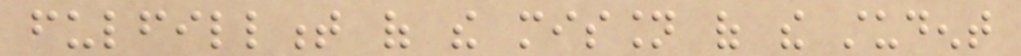fulfillment of the mission of the student
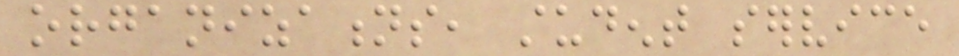organizations, student service
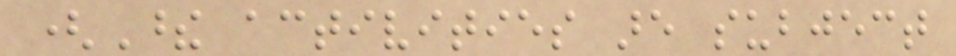(These activities are subject
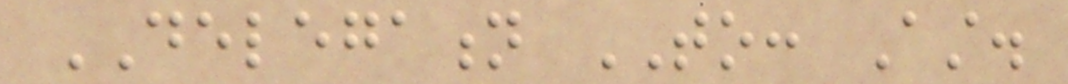DELEGATION TO: Ast.
